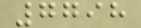7798
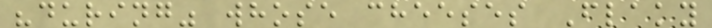"during" whose cheeses Flaky
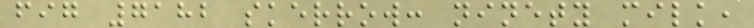fig 7182 skerrow: ninety milk,
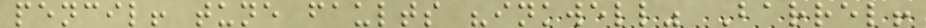pencil! tune faults "inkwell" Barrel!
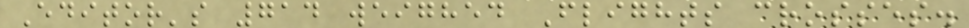Editor's 714 weighed Flights crosses.
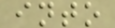into
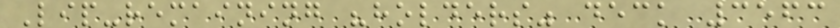Lip-remaining "holders" deck 3563
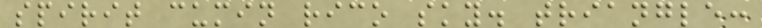spirit cumin rico sky. triangle:
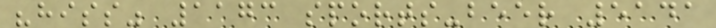"hiss" 1173 sports-beer 5141
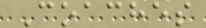Coaches
